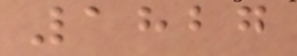1827
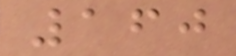160
